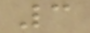3
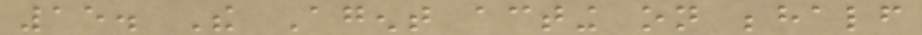15. The Agent acting on behalf
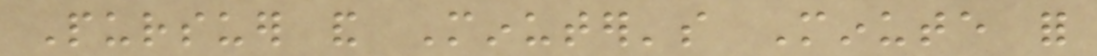Pursuer and Minuter's Minute for
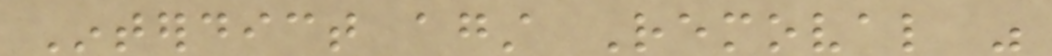Interdict against Removal was
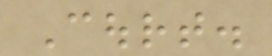Court.
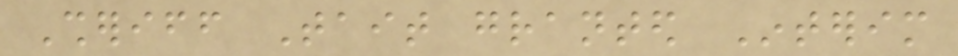Sheriff Tait granted Interim
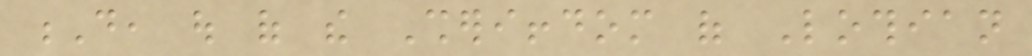D, out of the Sheriffdom of Lothian
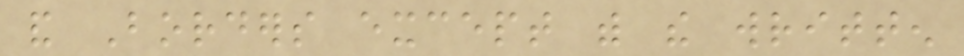and Borders except with the written
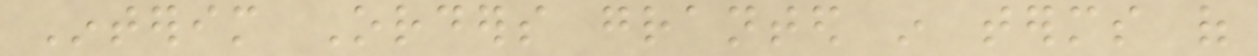Interim Orders granted in terms of
